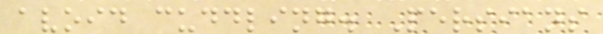avoid cuddling. Persians
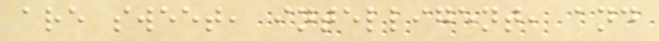are sweet, intelligent, and
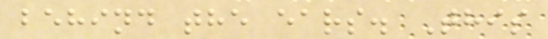behind the ears. This
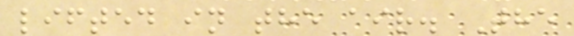lifted in the air. The
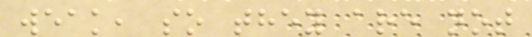weak, so they are not
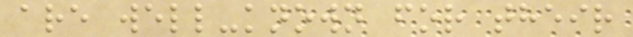are well-known for their
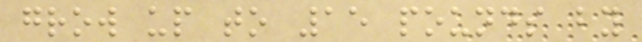grow up to 15 pounds by
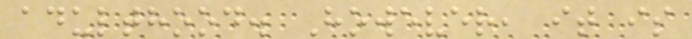adulthood. However, it is
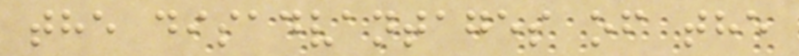the disadvantages of the
